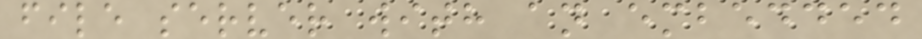file server with an embedded
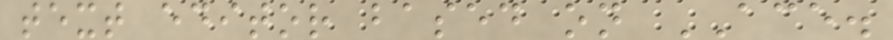text editor based on ACE.
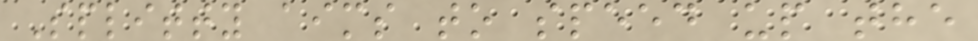Splitty aims to speed up the
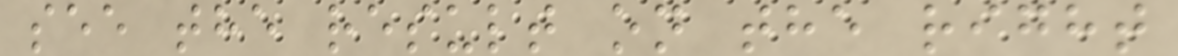see the result on the right
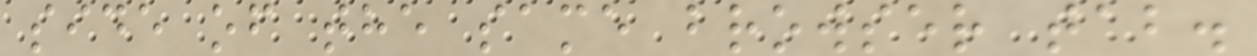side of the same browser tab.
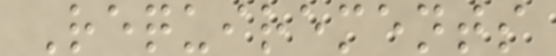Requirements
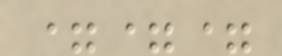===
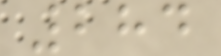284
